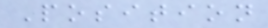Position
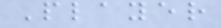Player
